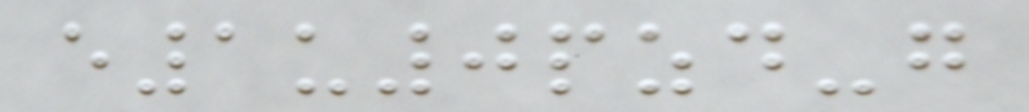e1u0pzd-g
